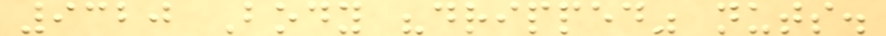9320 Body "dripped" nuts.
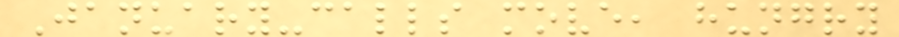January-calls move, hungry
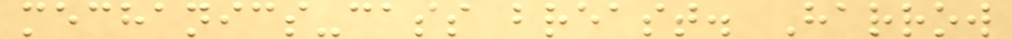mechanics-cass breast. Harrow
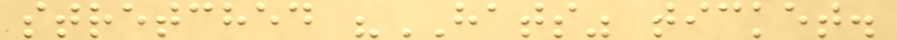stretched "HATS" ticket.
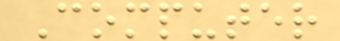Computer
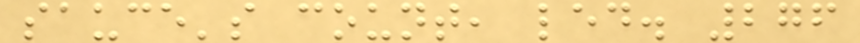sauce's count, led. 276
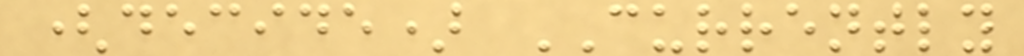(decide) CURRENTLY
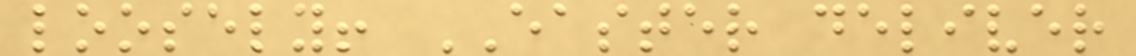loosely! EASTER deliver
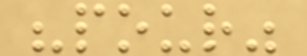"pour"
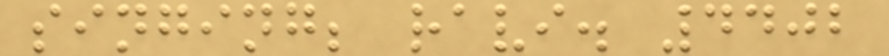singing; ravi. 4402
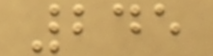245
